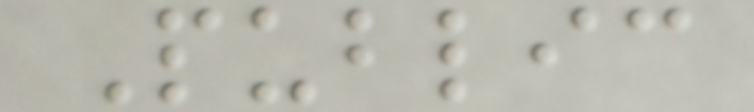Public
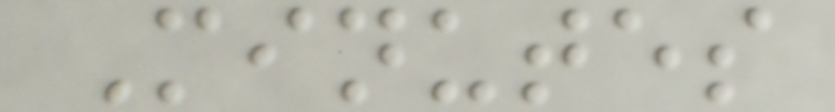Minutes
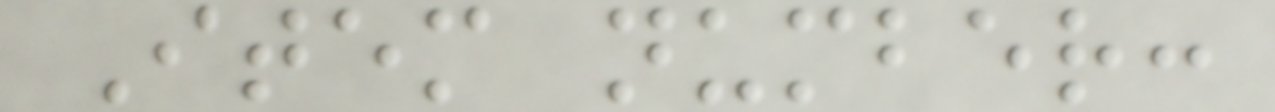Item number:
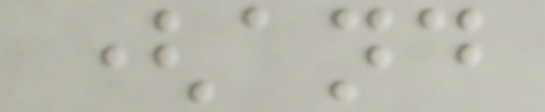(and
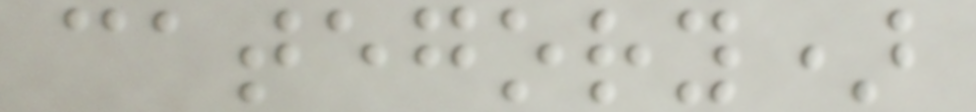category)
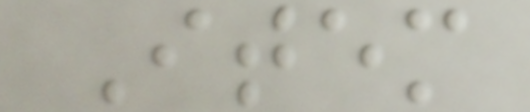Item
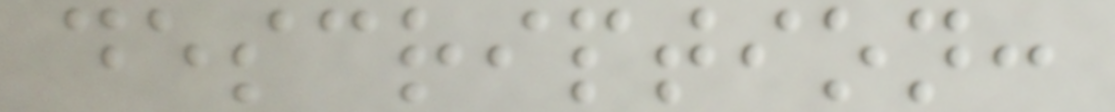description:
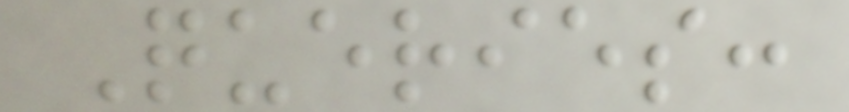Queries:
